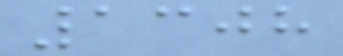1308
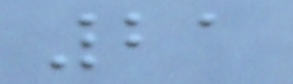21
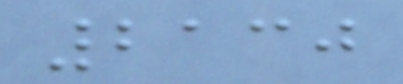2130
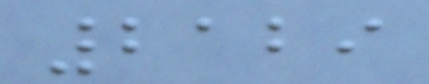2129
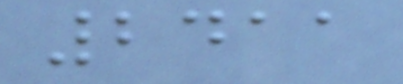2411
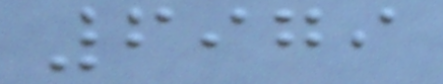6979
